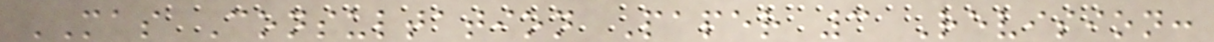MAS Consultation Paper 3 Revision:
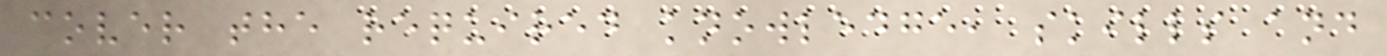cover the required knowledge, skills and
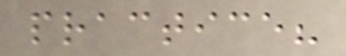practice?
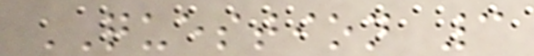QUESTION 3
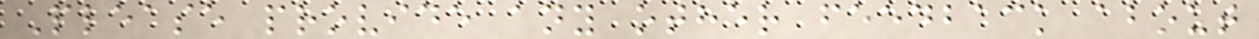Please provide any other feedback about
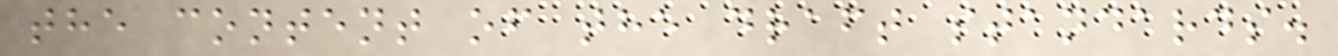the content of the draft standards.
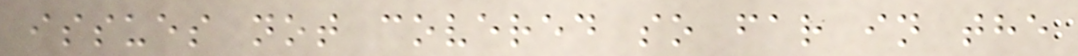issues not covered so far in the
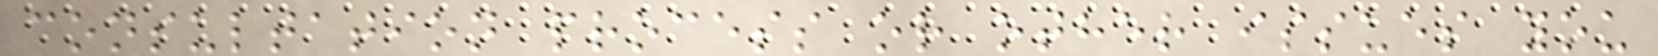consultation process or other issues you
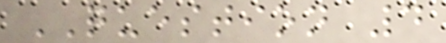QUESTION 4
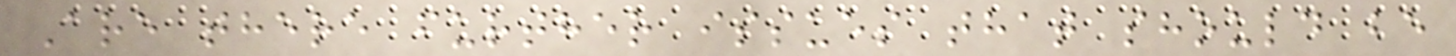Are there further issues that should be
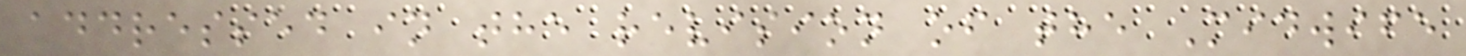addressed in the revision of the Midwife
